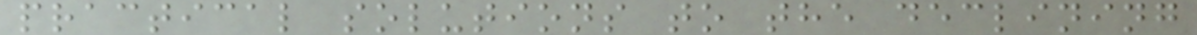practical solutions to the declining
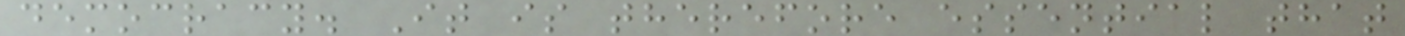democracy. It is therefore essential that
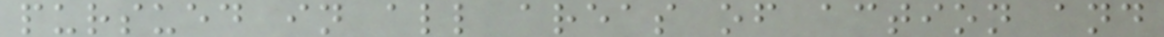pursued in all areas of action and
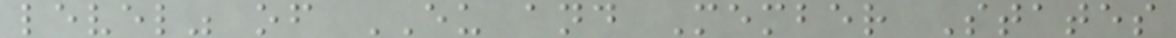level" of EU and Member States
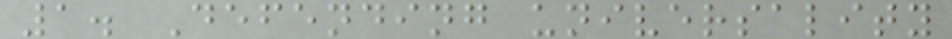1. Defending universality
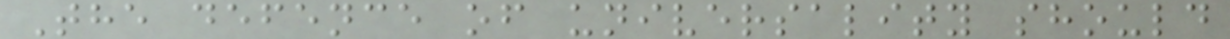The defence of universality should
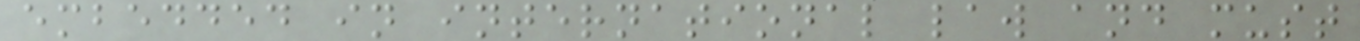embedded in international law and must
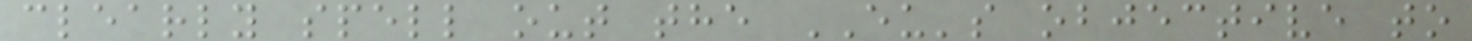clearly spell out the EU's objective to
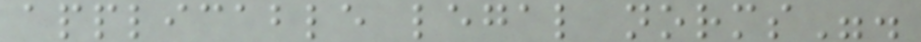applicable legal norms".
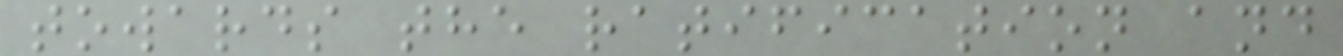towards the ratification and
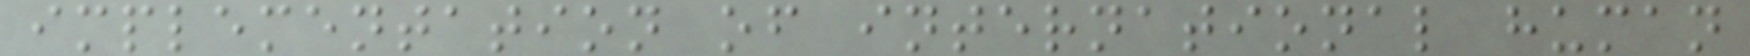implementation of international human
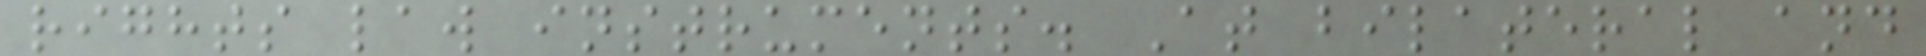rights law instruments. At bilateral and
